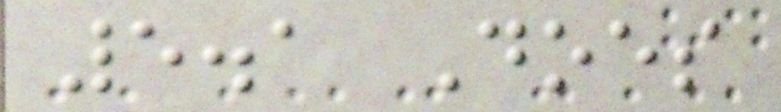5.1 Does
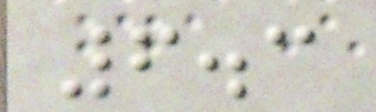6.3
